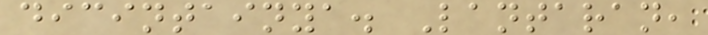dicintainya. Lantaran,
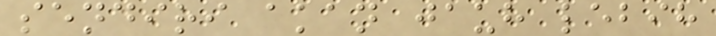sendiri akan jauh lebih
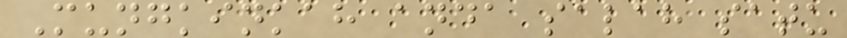Mungkinkah anda salah satu
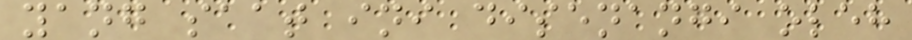yang saat ini disenangi oleh
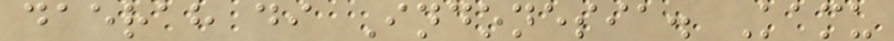daerah di Indonesia. Kamu
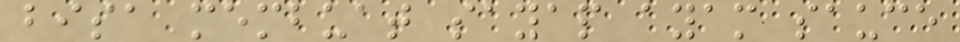bisa membuat sayap ayam sauce
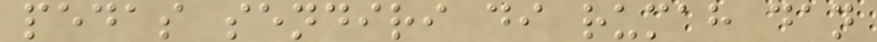pedas sendiri di rumah dan
